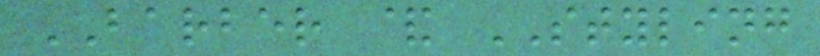BARBER & STYLING
